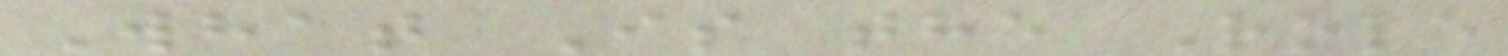What Is the Role
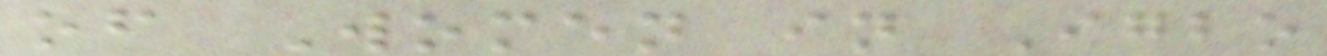of Women in Igbo
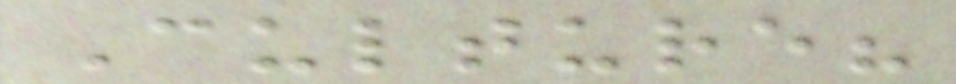Culture?
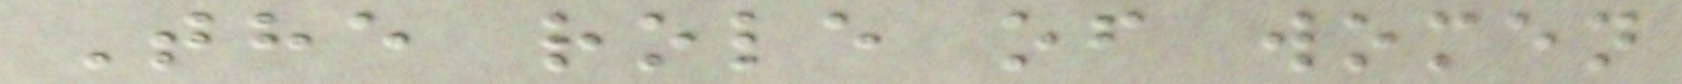The role of women
